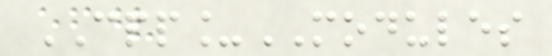CPP_MODULES
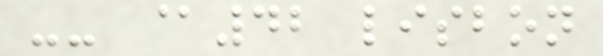-- @42 lisbon
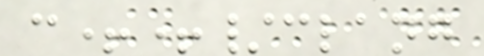c++/clang
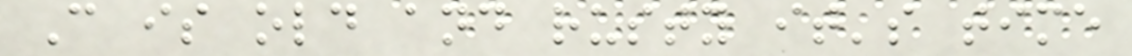C is old and rusty it's time
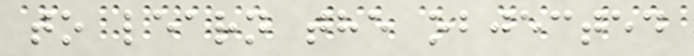to learn the objected
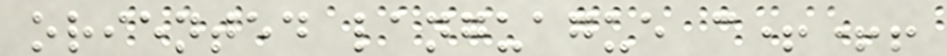oriented languague c++!
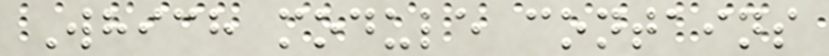Which module contains
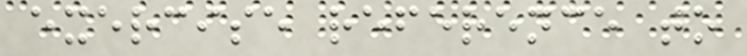exercise reference to
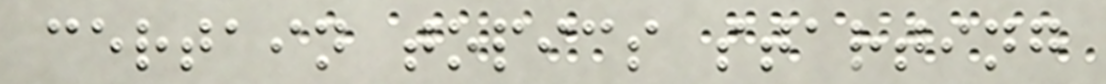certain topics starting
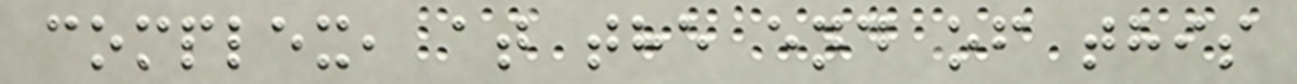complex, at the end of this
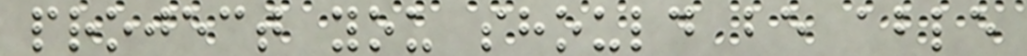project you should be able
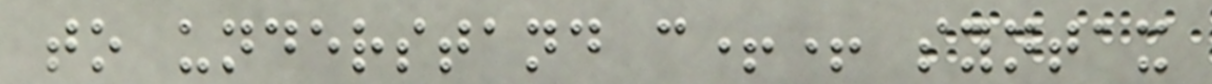to understand c++ syntax
